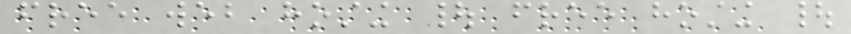free web hosting | free hosting |
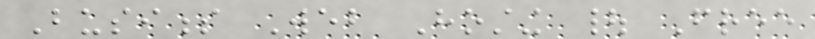Business Web Hosting | Free
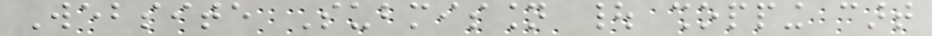Website Submission | shopping cart
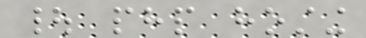| php hosting
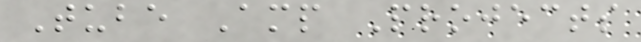Tube Amp Projects
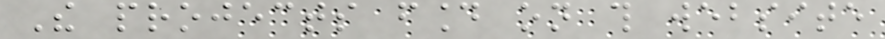The projects found on this website
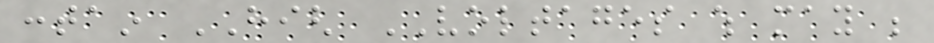contain HIGH VOLTAGES which may be
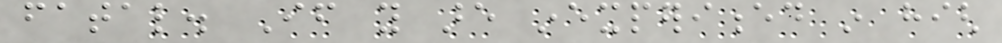fatal. If you are inexperienced in high
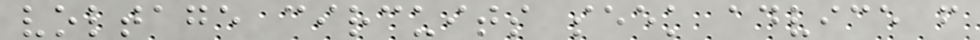voltage circuits seek advice from
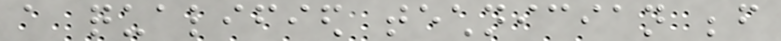a qualified technician before
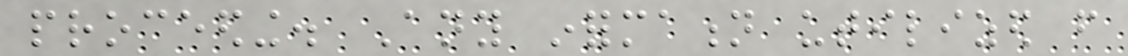proceeding. Any information utilized from
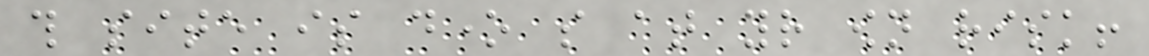this site is done so at your own risk!
